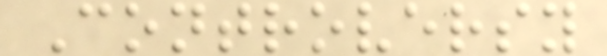Controversy
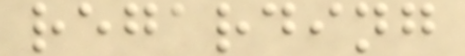regarding
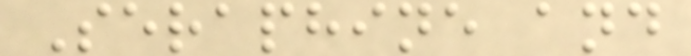Seraphine and
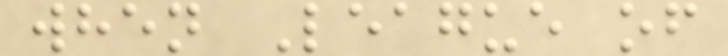when League of
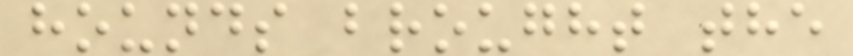hounds brought the
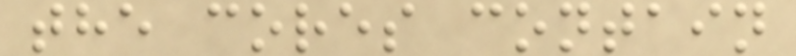the cores contain
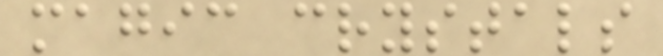magic crystals
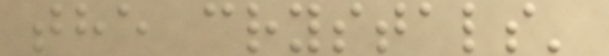the crystals'
